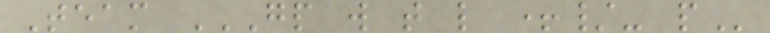Team GP W T L +/- P
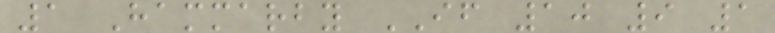1 Hammarby IF 10 9 1
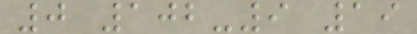0 102-9 19
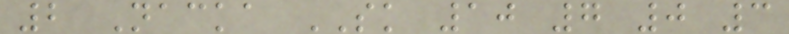2 Nacka SK 10 7 0 3
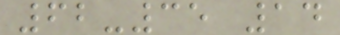62-35 14
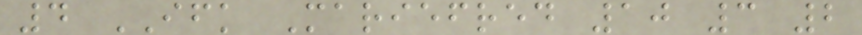4 IFK Mariefred 10 3 2
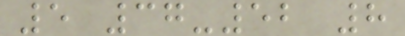5 37-52 8
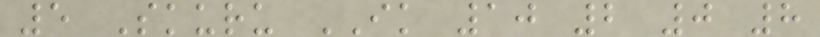5 Skuru IK 10 2 0 8
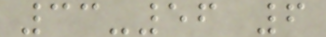33-56 6
